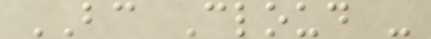BC Cloud -
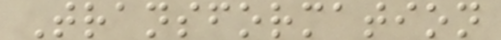Transformation
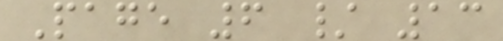Page 6 / 13
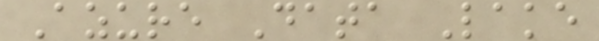Azure Data Lake
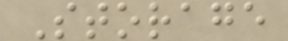Storage
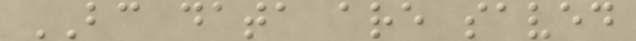BC data are saved
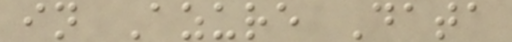in Azure Data
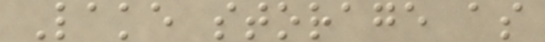Lake storage as
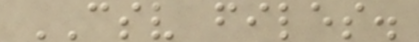CSV files.
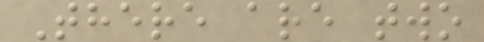There are two
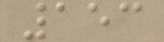153
